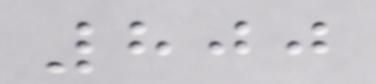800
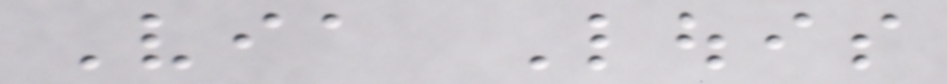Via Louis
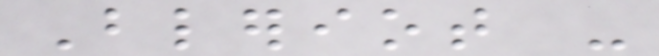Bleriot -
